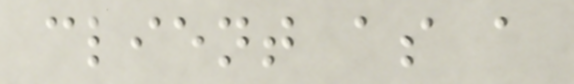client as a
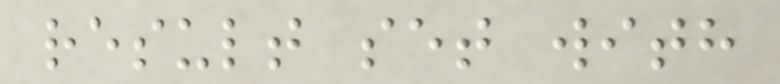result set with
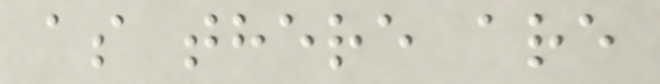as there are
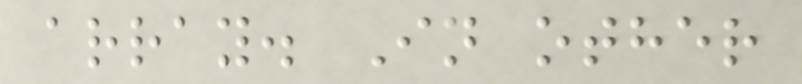array. In other
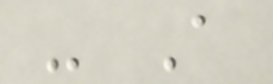- A
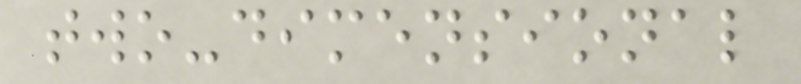two-dimensional
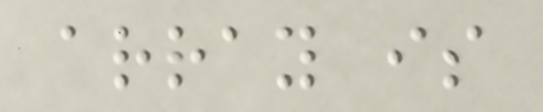array is
